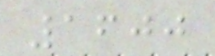1600
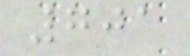701
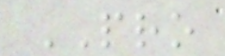PRO
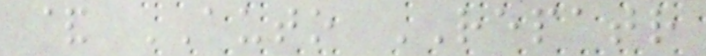& AUTO REPATR
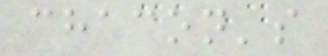chacon's
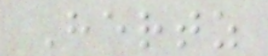Hertz
